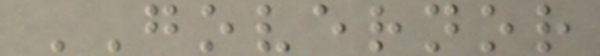GOVERNOR
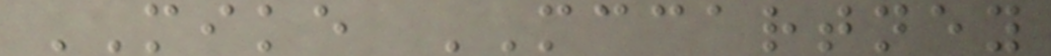MIKE MCCARTNEY
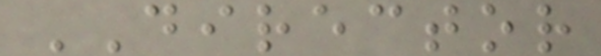DIRECTOR
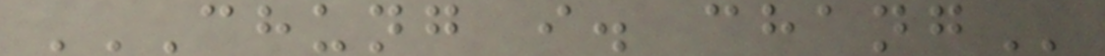CHUNG I. CHANG
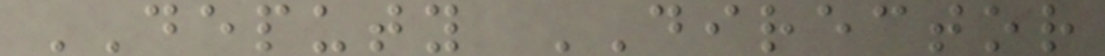DEPUTY DIRECTOR
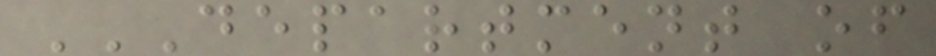DEPARTMENT OF
